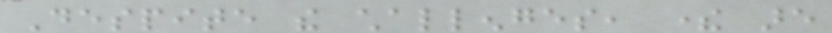Despite the challenges, there are
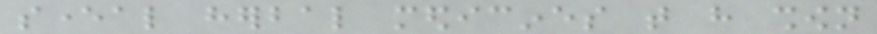several herbal medicines that have shown
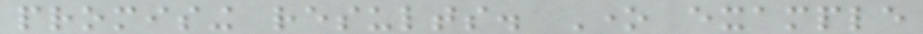promising results. One example
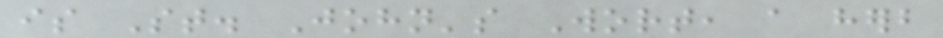is St. John's Wort, a herb
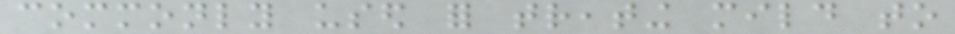commonly used for treating mild to
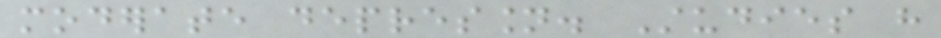moderate depression. Studies have
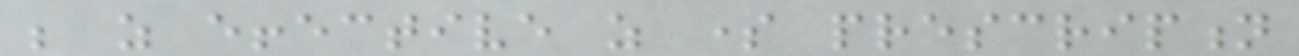be as effective as some prescription
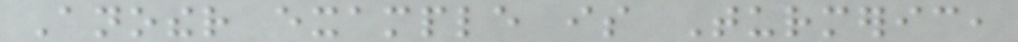Another example is Turmeric,
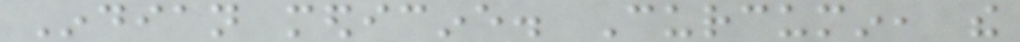Indian medicine. Curcumin, the
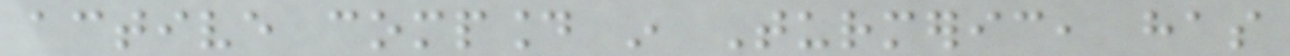active compound in Turmeric, has
